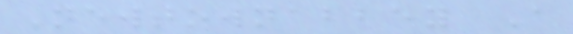Newtownabbey A
